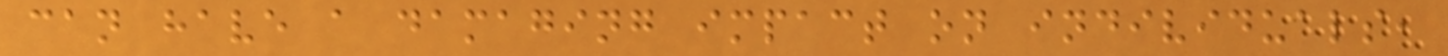can have a damaging impact on individuals,
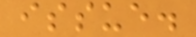issue.
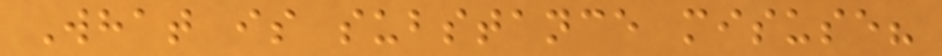What is substance misuse?
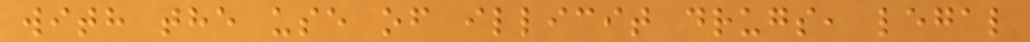with the use of illicit drugs, legal
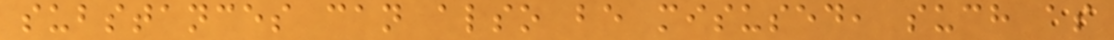substances can also be misused, such as
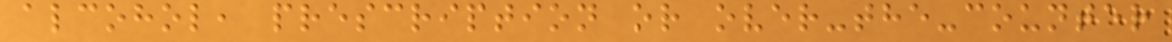alcohol, prescription or over-the-counter
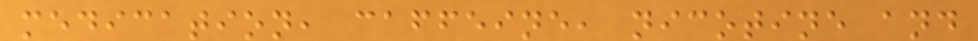medication, caffeine, nicotine and
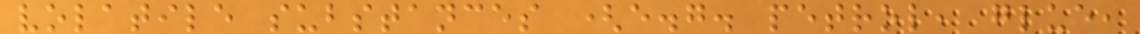volatile substances (e.g. petrol, glue,
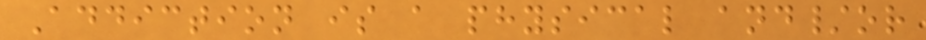Addiction is a physical and/or
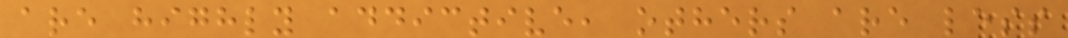are highly addictive, others are less
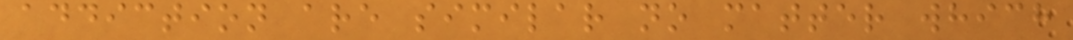addiction are similar no matter which
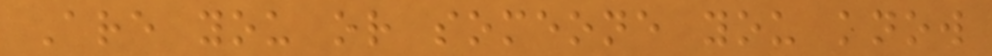Are you or someone you know
